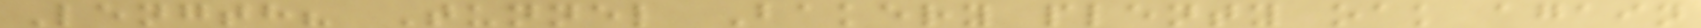Length? Tunnel Bakery plenty oak again
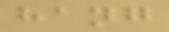hang
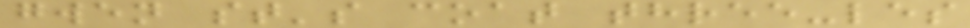gwen st's coat three-les
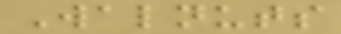Walnuts
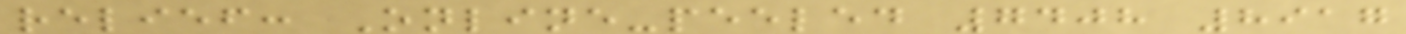relief: Online-peeled 7408 8917
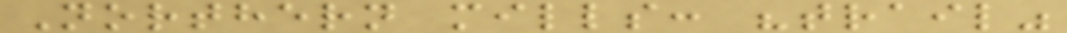Northern mills: "trail"
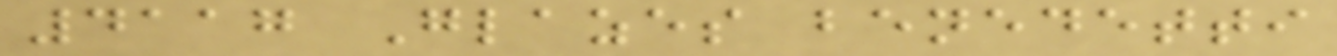4117 Glazes benedetti
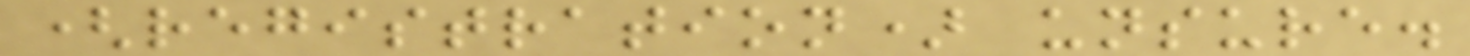(registration) unsure.
